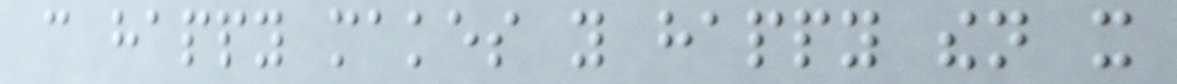can happy makes you happy then it
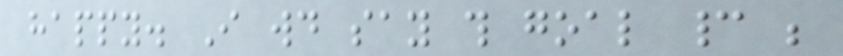happy. I would say this goal cannot be
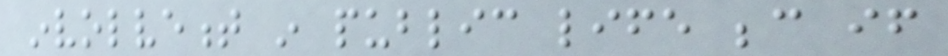involvement in public life because if
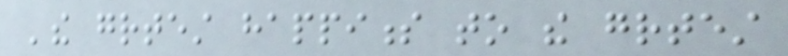'the greatest happiness to the greatest
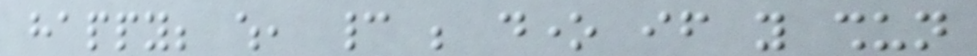happy; which, cannot be done if you shun
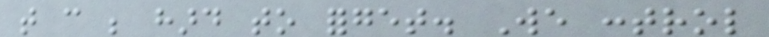that can be hard to forget. We control
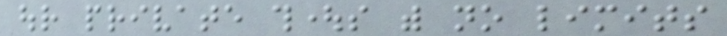our private thoughts with no limits
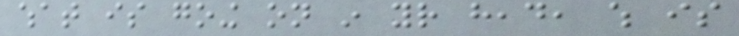what is going on in your head, which is
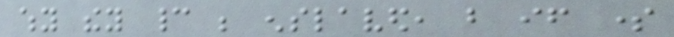why they cannot be enslaved, but if some
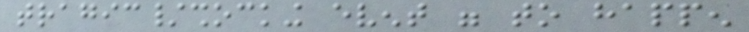tragic/shocking event were to happen
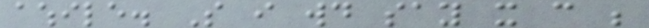awhile. So i would say it can be
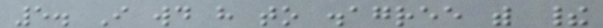5. I would have to disagree with their
